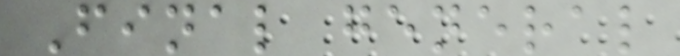Final general
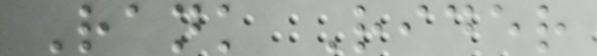Rank Rider
